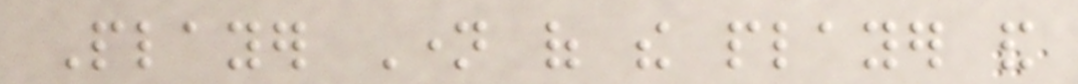Player Name of the player and
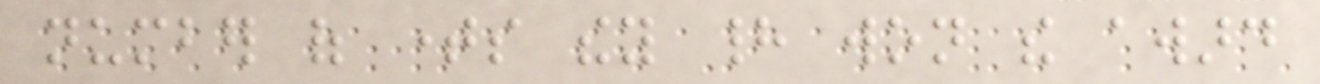number of times they had won the award
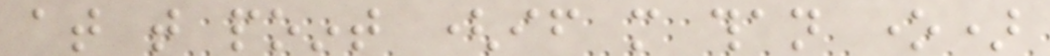at that point (if more than one)
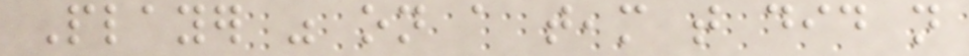Player was on a team that did not
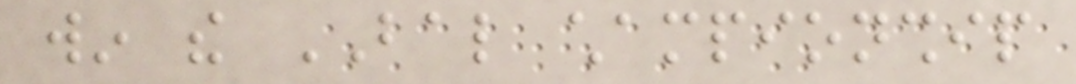win the BAL championship
